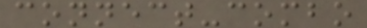connect-combo
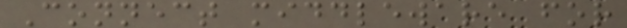Connect middleware for
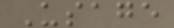Usage
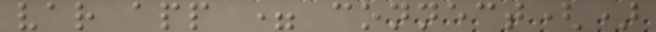var app = connect()
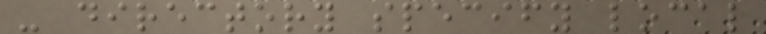- directory specify local
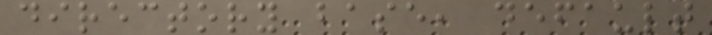directory base, default
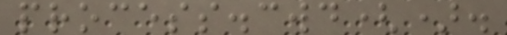process.cwd().
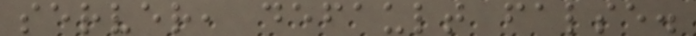server, default false.
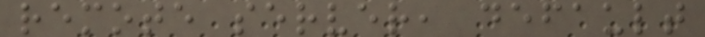remote server, default
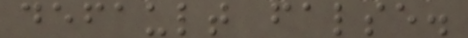default false.
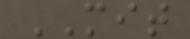MIT
